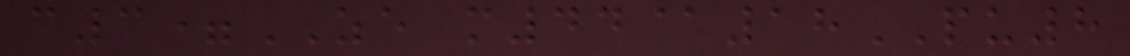c3=ZE m44@18PU8
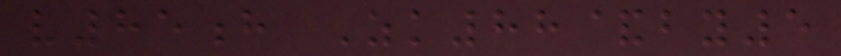v85h Zk88&by5
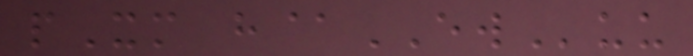pXm h@EWuu
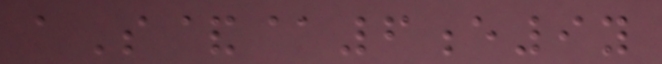aS&@6e9y
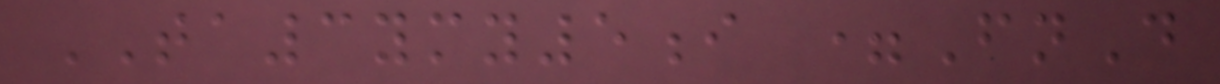TA3ymy5i =FnD
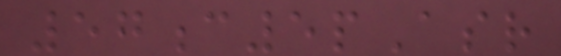57c5pAsr
